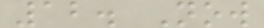12. Now
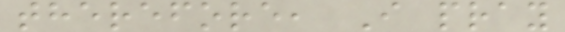therefore, I pray
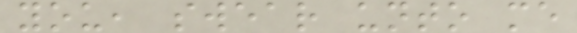you, swear unto me
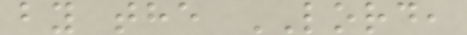by the LORD,
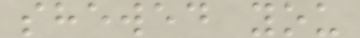shewed you
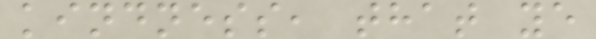kindness, that ye
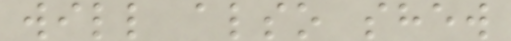will also shew
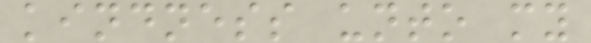kindness unto my
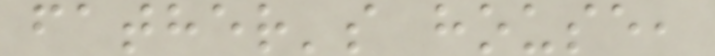father's house,
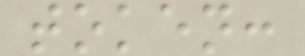token:
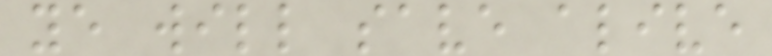ye will save alive
